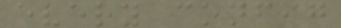every config
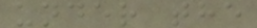under the
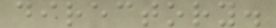directory.
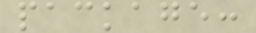package:
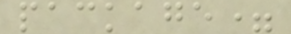package=
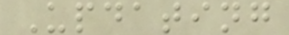Updating
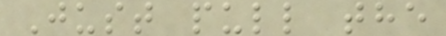Just pull the
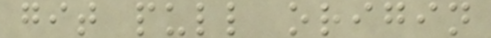git pull origin
